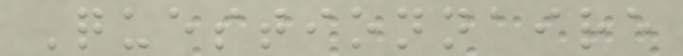Questionnaire
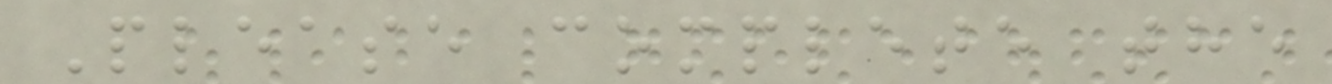Please complete the
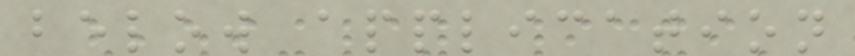below application
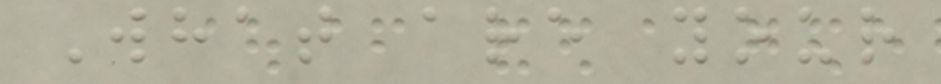What are your
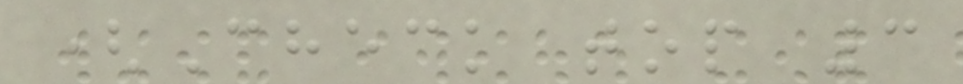(Check top 3
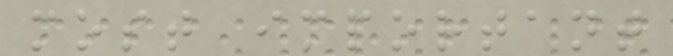most important
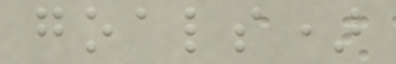goals)
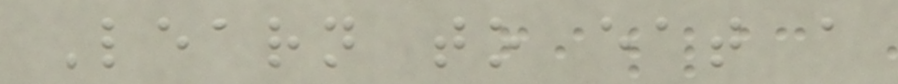Learn to eat a
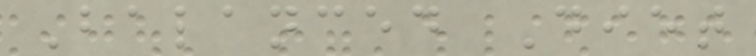Balanced Diet
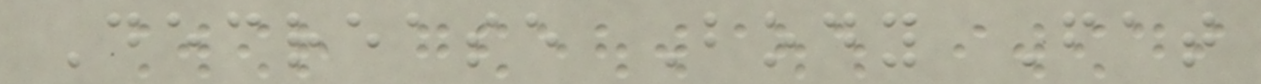Decrease Body Fat
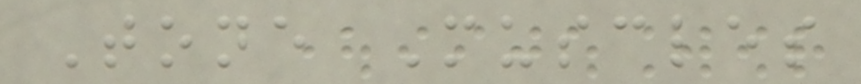Tone Muscles
